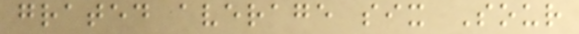grated average six Sour
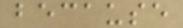because
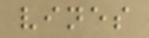vines
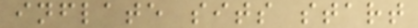inflate sits start
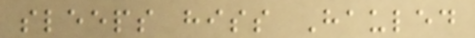sleeps hiss Hauled
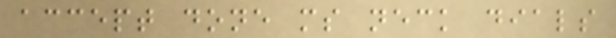accept done ms neck dials
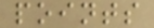points
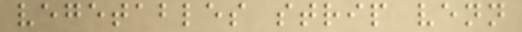vegetables strip venn
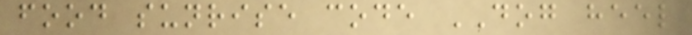food sunrise code DOG heel
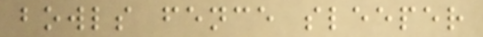bowls fence sleeper
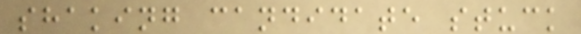shaking candidate stuck
